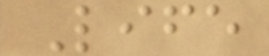Life
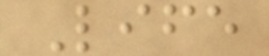Life
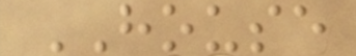HOUSE
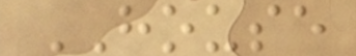HOUSE
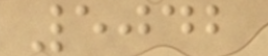5042
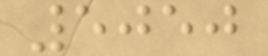5050
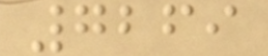7269
